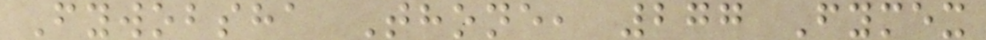Fywobsha Thone, 277 Fymex
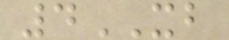4XB
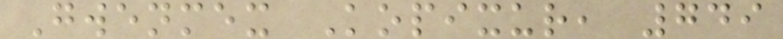Gwenmex Kopixur, 749
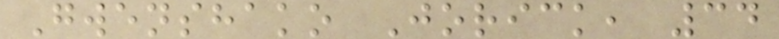Gwenshako Jorick, 34
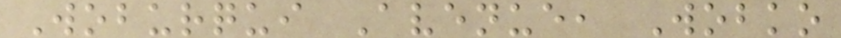Woburqui Avenue, Wobko
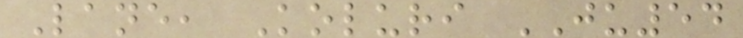Lane, Koluri JU54
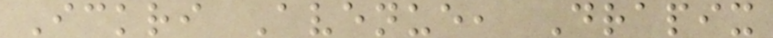Ickri Avenue, Drapix
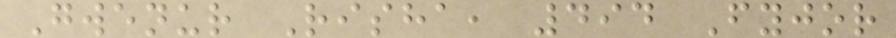Gwenur Risha, 494 Fyjor
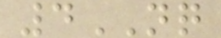4NQ
